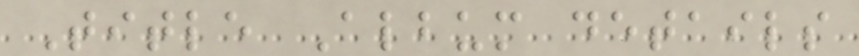Title Album details
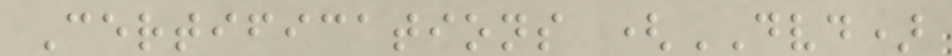Certifications (DVD)
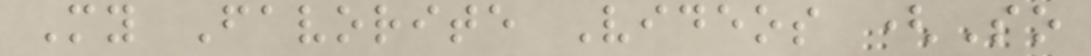My Favorite Videos (So
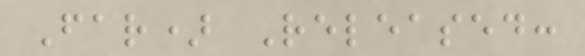Far) Released:
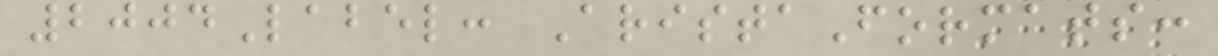2004Label: AristaFormats:
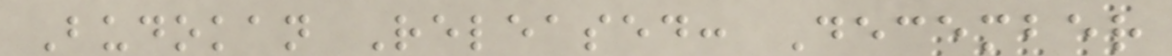Budokan Released: December
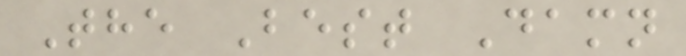The Best Damn
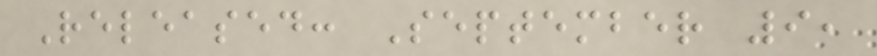Released: September 9,
